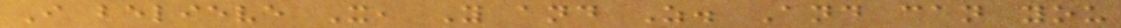I believe X, Y and Z. And can you
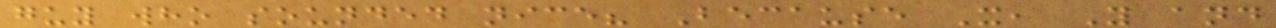guy who sounded nice? Because X, Y and
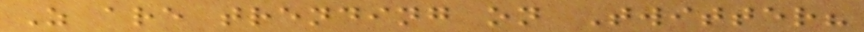Z are trending on Twitter?
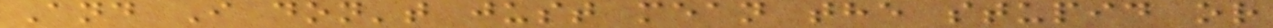And I don't just mean the stupid or
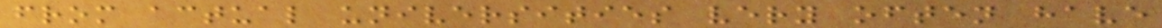from actual universities very often have
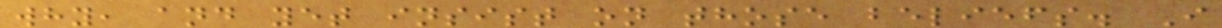why, and yet insist on those beliefs. I
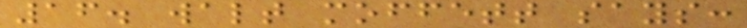16. walt moffett says:
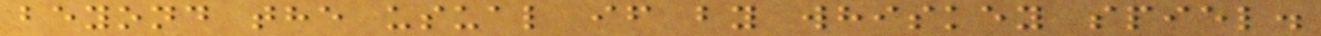beyond the usual if by whiskey spiel.
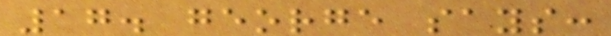17. george says:
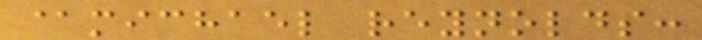@michael reynolds:
